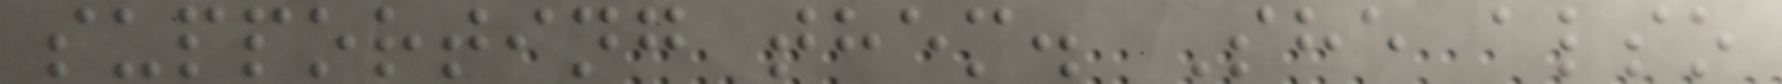supporting them. She also
